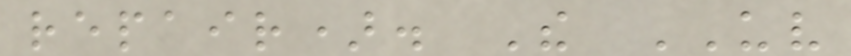repair). The UV
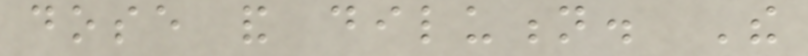dose and dilution. The
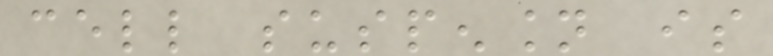cell suspension is
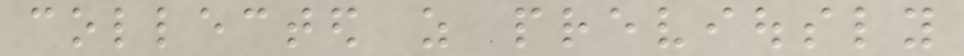collected as previously
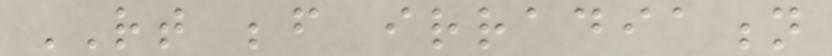RT before irradiation
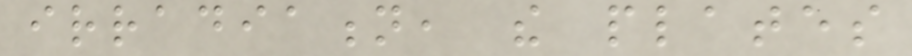irradiation, the plates
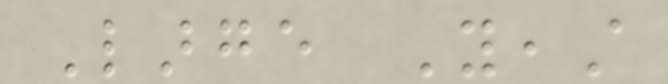Large Yeast
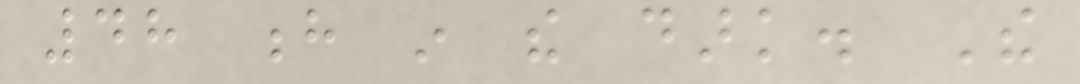48 h in the dark. The
